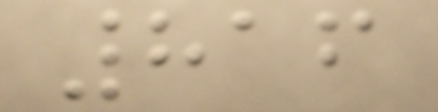816
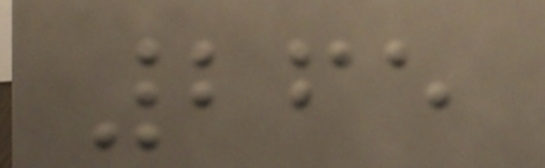265
